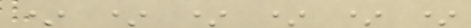* * * * * *
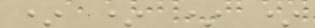* * * *
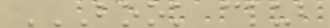BOOK CLUB
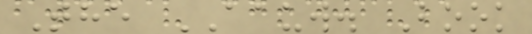The AAUW. Book
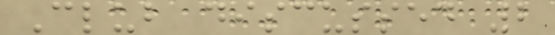Club discussed 2
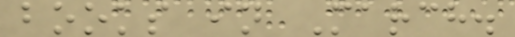books in March.
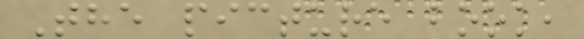The picture book,
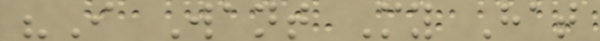"I Want My Hat
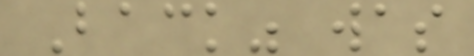Back" was
